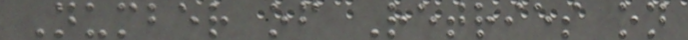Number of Retries on
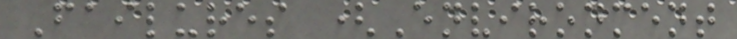Failures (Environment
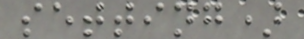setting)
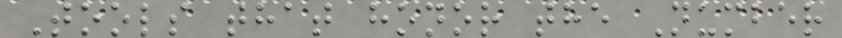Tools that honor the Number
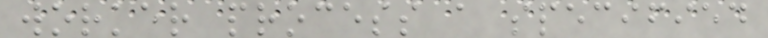worker process a specified
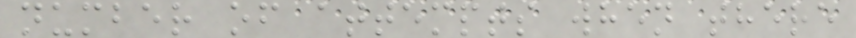number of attempts when there
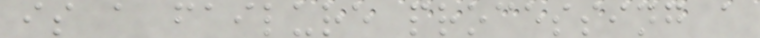is a failure processing a
